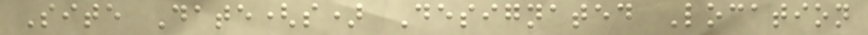Site Date(s) Designated Location
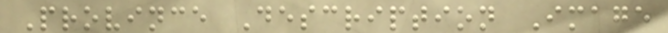Province Description Image
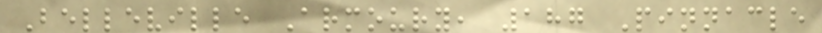Belleville Armoury, 187 Pinnacle
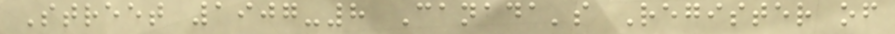Street 1907-8 Canada's Register of
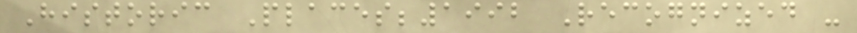Historic Places;1992 Recognized -
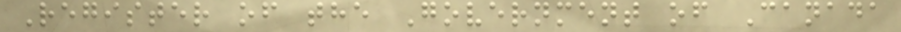Register of the Government of Canada
